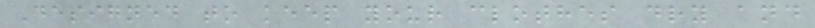Designed to keep your clothes dry and
